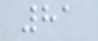81
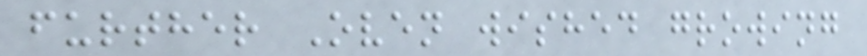further Oven wished growing
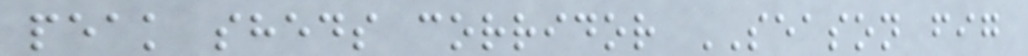peak sheds corridor SEASON fig
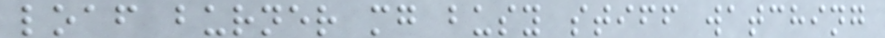loaf burner mg busy stiff watching
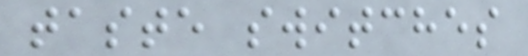taste switches
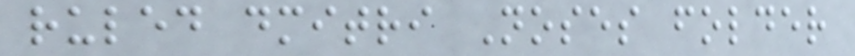ruled dmitri Noses folder
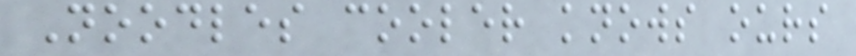Noodles cooler knows ours
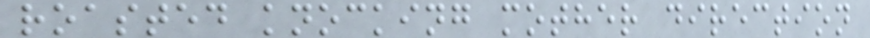roasted knocking mother direction
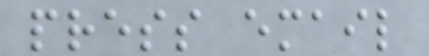press email
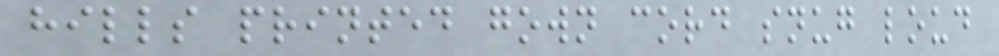hills printed gown cord snug loud
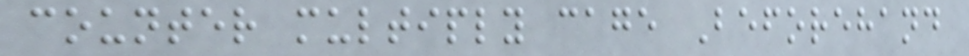counter multiply cage Beforehand
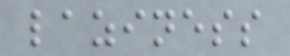laziness
